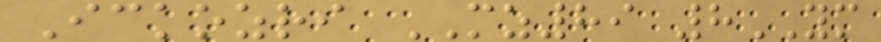Ickozri MZ89 8YM
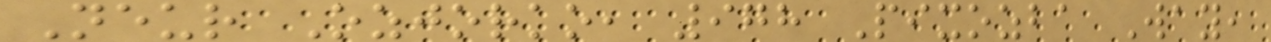Neur Ozjorko, 978 Pixozba Way,
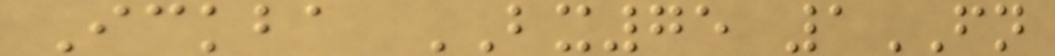Ickba BX75 1FN
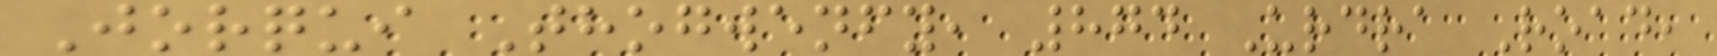Jorqui Thogwenfy, 874 Urdra Road,
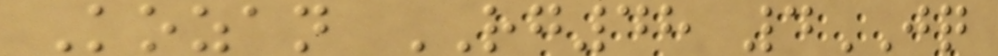Kozan RG48 4JQ
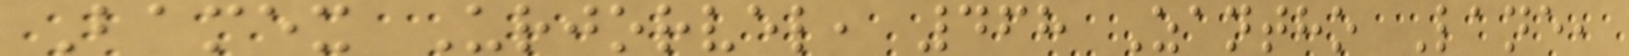Bamex Urjorvel, 468 Zantho Lane,
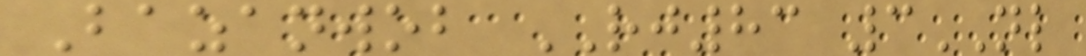Bazanwob RJ83 3NL
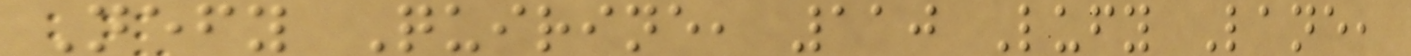Nefy Quirine, 110 Lufy Lane,
